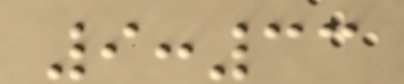9:33
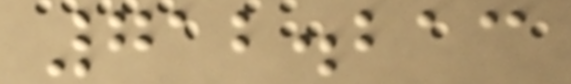712.213
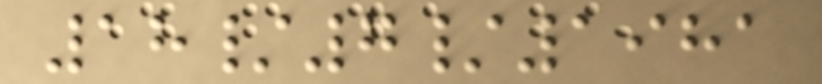18/7/1981
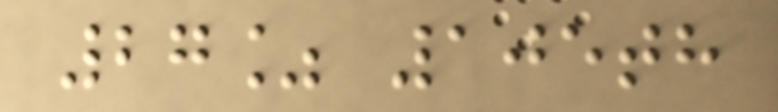27% 105th
